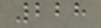228
